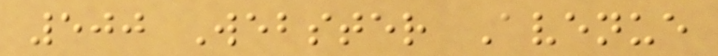500 Webster Avenue
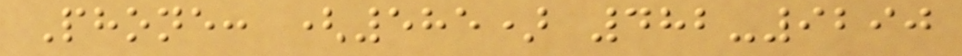Phone: (585) 482-9290
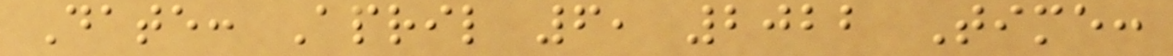Date: April 6, 2022 Time:
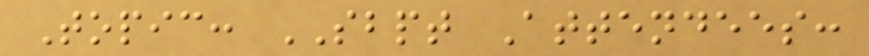Topic: SBPT Attendees:
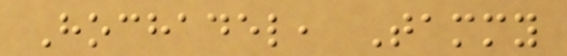Hochadel, Tammy
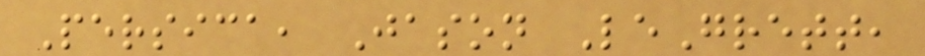Persica, Jason LeGrett,
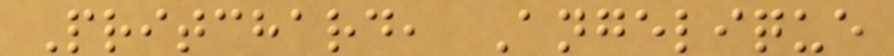Pritchard, Angelique
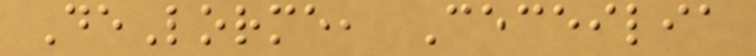DeLorme, Ceceilia
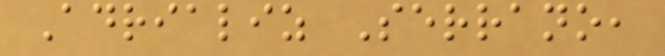Adrializ Serrano,
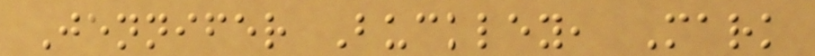Jennifer Buckley, Mark
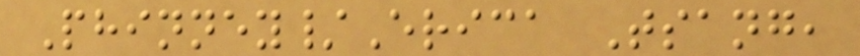Phinney/Erica Tsang,
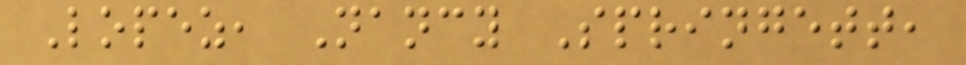Lopez, Nancy Springett,
